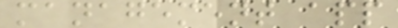management app
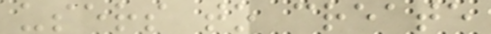users to create
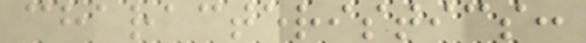characteristics:
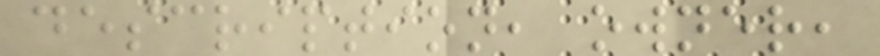description, owner,
